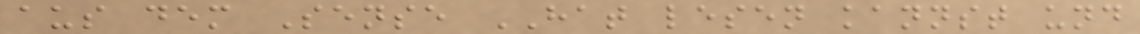aus dem Sense HAT lesen kannst und
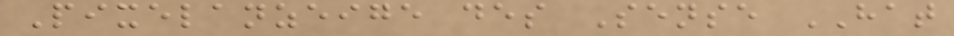Pixelanzeige des Sense HAT
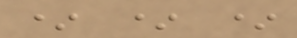* * *
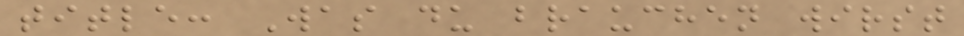title: Was du brauchen wirst
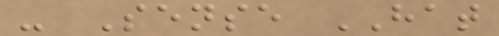- Sense HAT
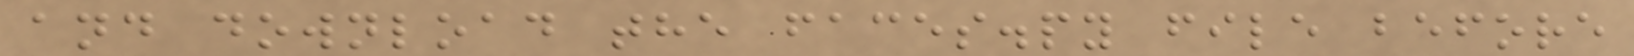and download the faces.py file before
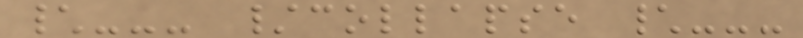\--- /collapse \---
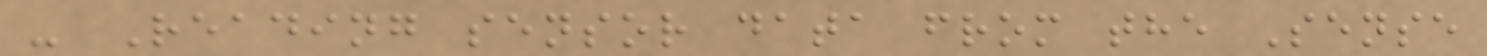- Reading sensor data from the Sense
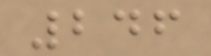246
